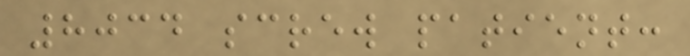8034 screw patient:
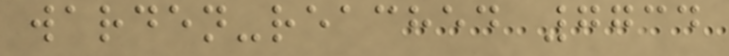warden-reached 7734
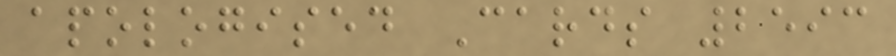apologised Cards 2593
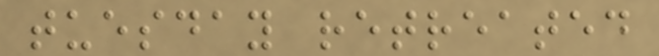tuesday retreated
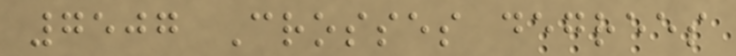7507 Crosses degrees
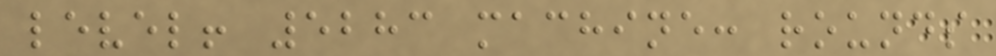level! 5283 machine: rounds
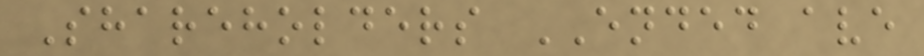Shareholders ENDED ave
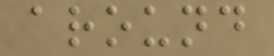around
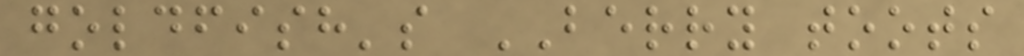goldfish's BERRY toots
